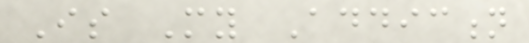Is My Addiction
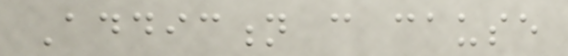Addiction can cause
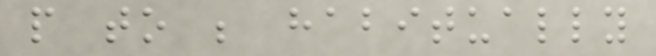people to be habitually
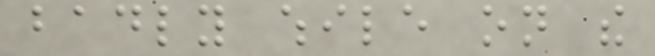badly while on the
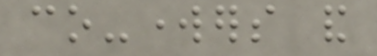co-workers and
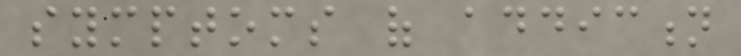symptoms of addiction
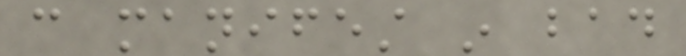can manifest in bad
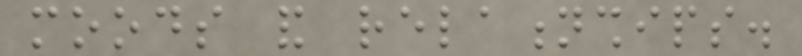moods and relationships.
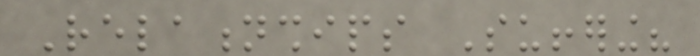Relationships Suffering?
